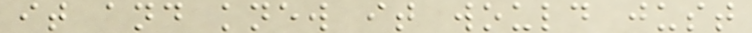it and knew it would just
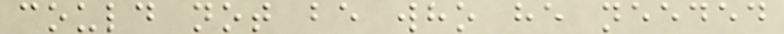could not be who he needed
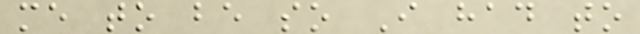me to be so I had to
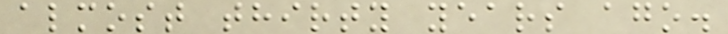almost thirty years ago.
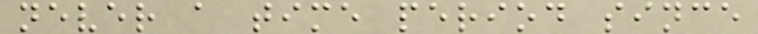never a time period since
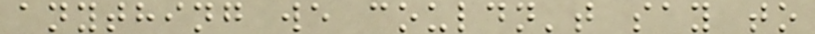anything we couldn't say to
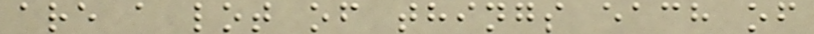are a lot of things each of
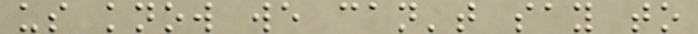us know we can't say to
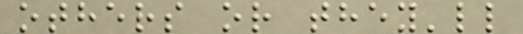others or they'll
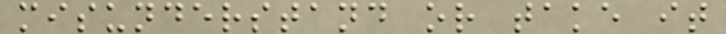misunderstand or take it
